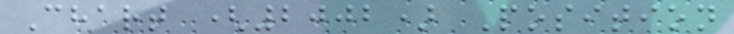Chart (2002) Position
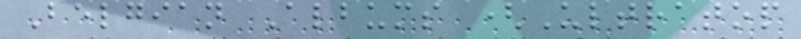Belgian Albums (Ultratop
